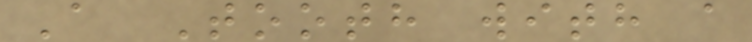A Tooth with a
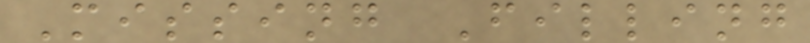Missing Filling
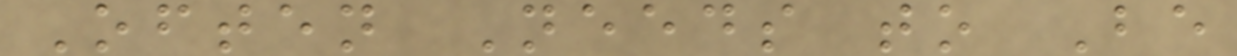Often Needs to Be
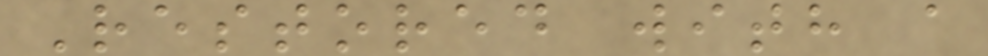Restored with a
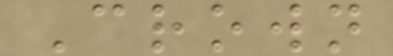Crown
